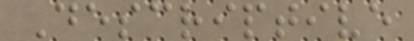Descriptive
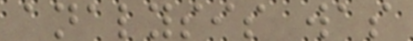analysis was
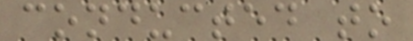conducted to
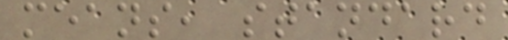means, standard
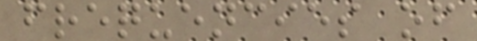frequencies of
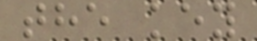the key
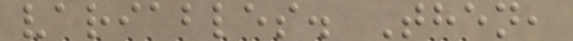variables. Then,
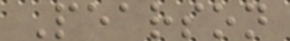Pearson
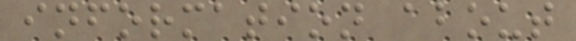information about
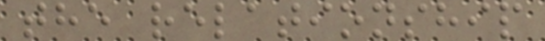the relationship
